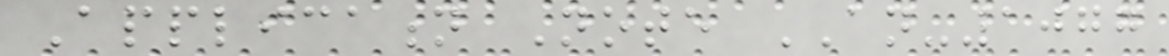Application Note AN-1077
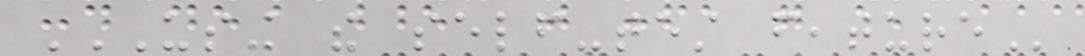USING THE SELF-TEST FEATURE
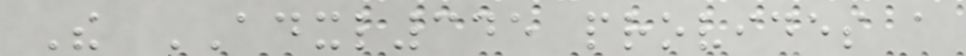The ADXL345 provides a
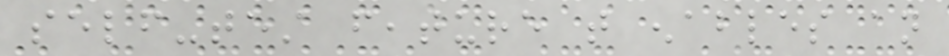self-test feature that enables an
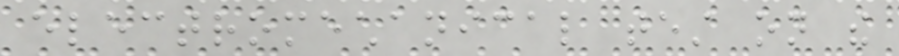electromechanical test on the
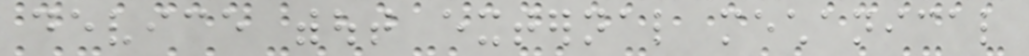device without external mechanical
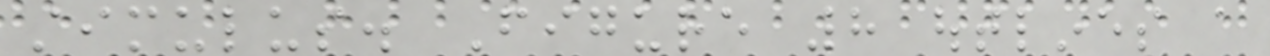stimulus. Figure 8 outlines a
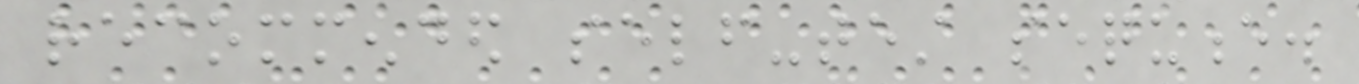recommended self-test sequence.
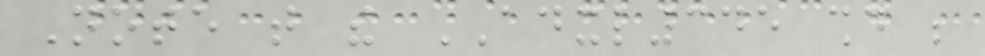Note that the ADXL345 should be
